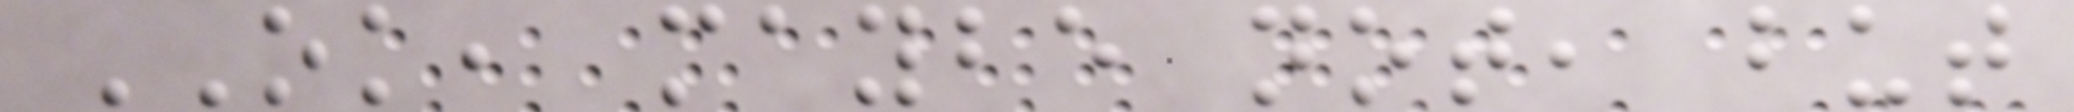OK, maybe not, but
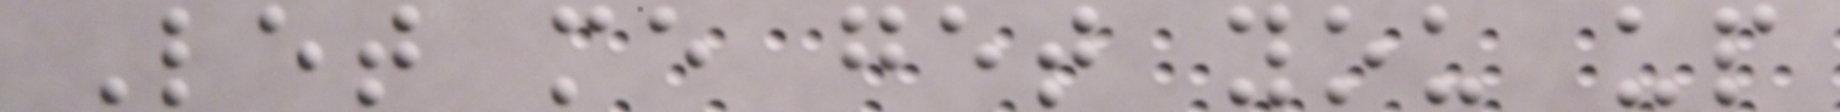Let me get you up
